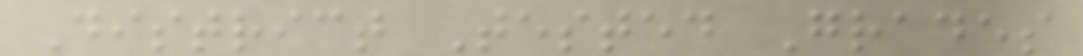District Tested Grades
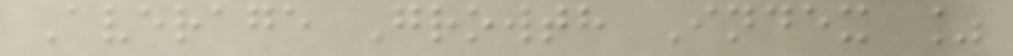Average Growth Index %
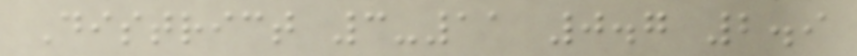District 3-11 0.7 2.9
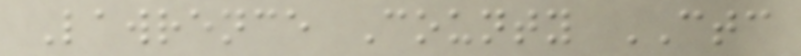Lawrence County CTC
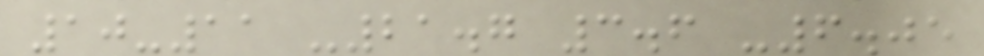10-11 -21.7 3.6 -6.05
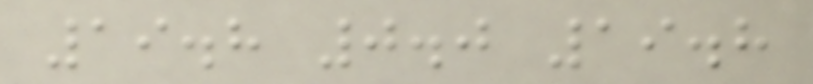19.8 0.0 19.8
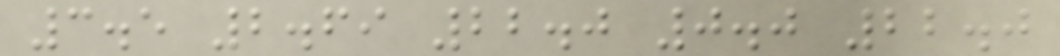3.5 2.69 22.0 0.0 22.0
